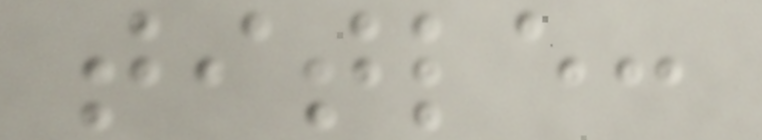title:
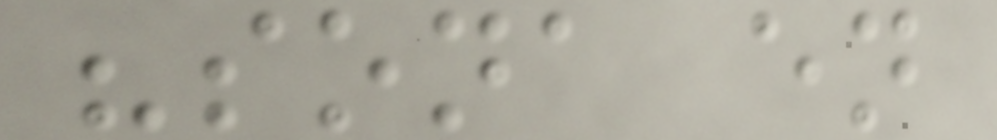"sona en
